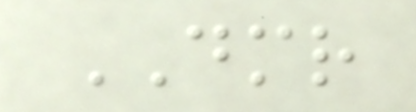DMR
